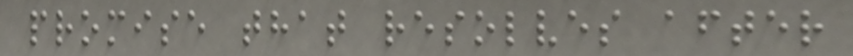promise that resolves after
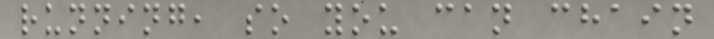running, so you can chain
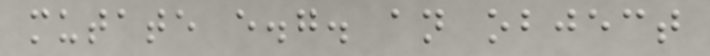mutate e.g. an object
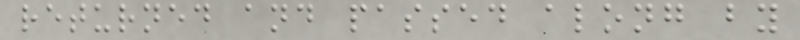returned and passed along by
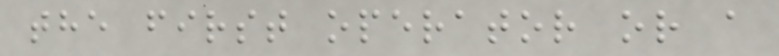the first operator or a
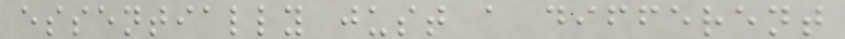essentially just a different
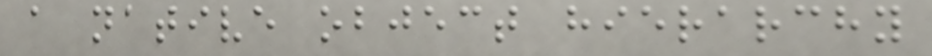a native object hierarchy
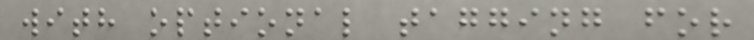with optional tagging for
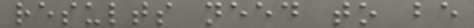results need to be
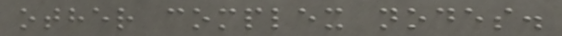other complex nodes.
